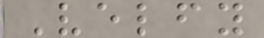Velfy
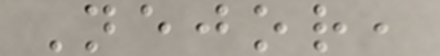Nejor,
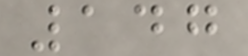147
